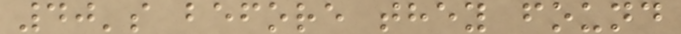40's before they found
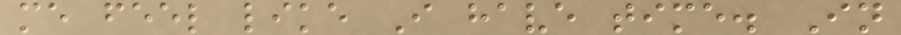me feel like I have time. In
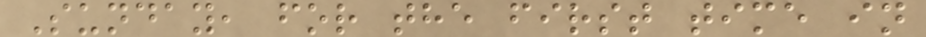Sunday, for the first time in
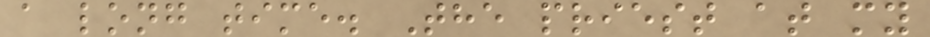a long time. The priest at my
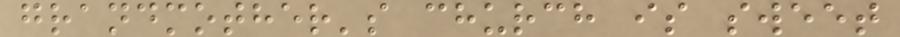grandmother's church is sweet
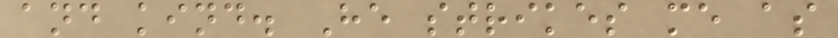and kind. He strikes me as
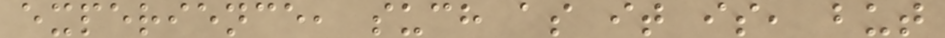experience, such as it is, but
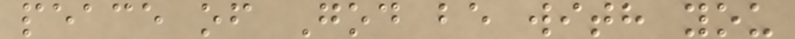peace of God be with you
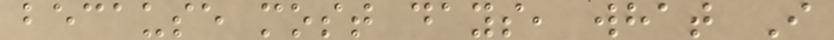because most days, what I
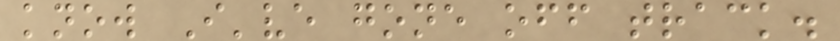know I've gone off track.
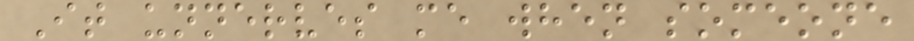It unnerves me when someone
